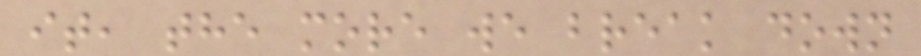it, the more we break down
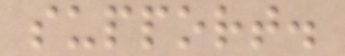support.
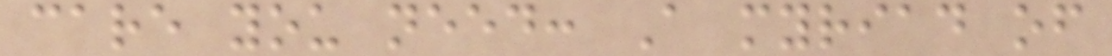care you need: A myriad of
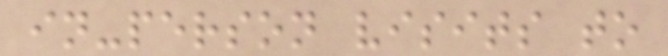in-person visits to
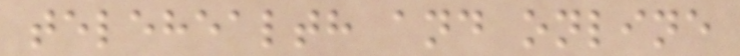telehealth and online
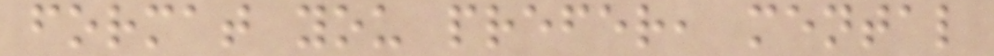format you prefer, mental
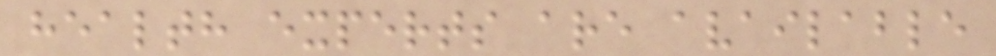health experts are available
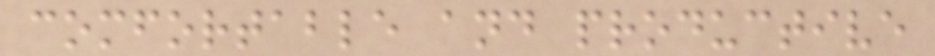comfortable and productive
